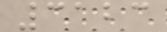3123
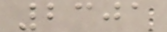2301
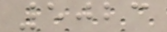5023
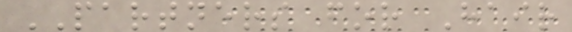PARTNERS for Hair
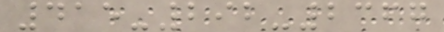415-292-2367
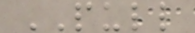PULL
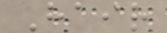Hair
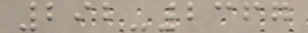292-2367
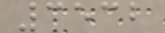3532
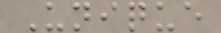Unique
